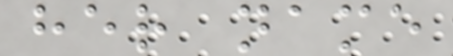her name
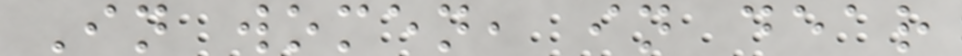In women, in dear
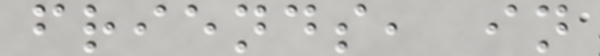friends, in
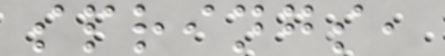springs,
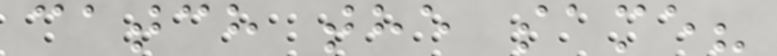catch the same?
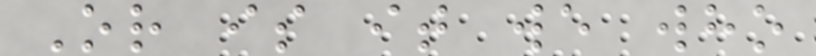Or is it we who
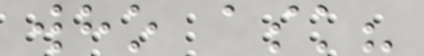who ask?
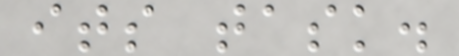its task.
